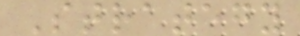Strategy
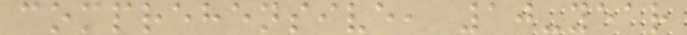comprehensive, 10-year
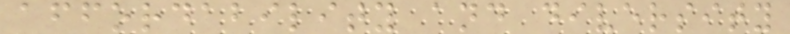affordability and diversity
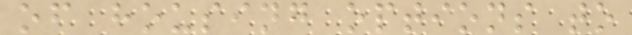of housing options to
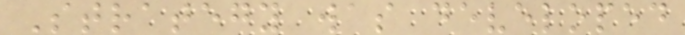Strategy was developed
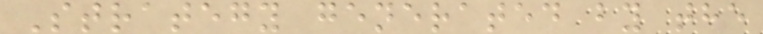Strategy generated by the
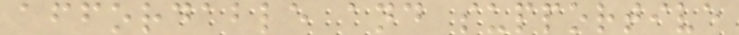affordable and supportive
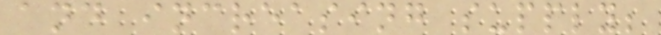and increasing supply;
